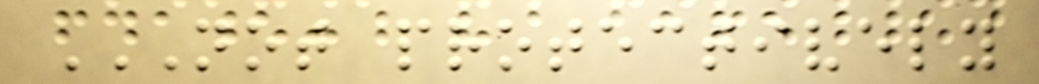NOT PROTECTIVELY
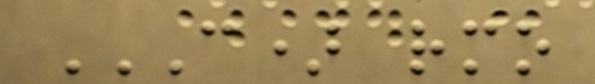C) RMO
